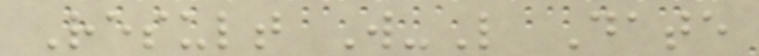Result W-L Date
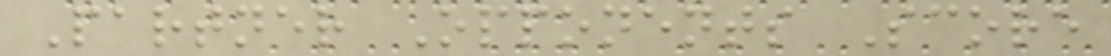Partner Opponents Score
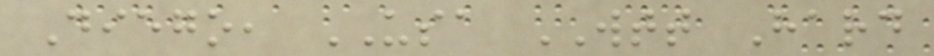Diego, USA WTT Hard
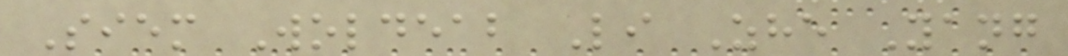Siem Woldeab Li Zhe Yang
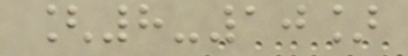[8-10]
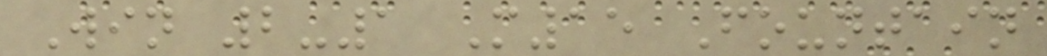Win 2-1 M15 Fountain
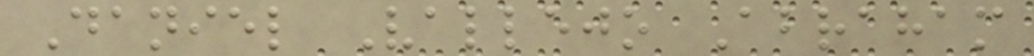Daniel Vallejo Abraham
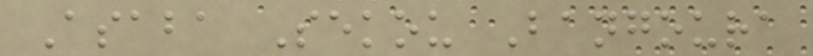Asaba Sekou Bangoura
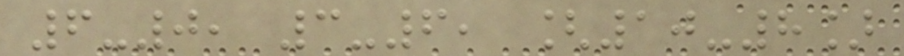6-0, 3-6, [10-8]
